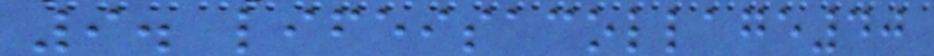9. lifeisacollage40
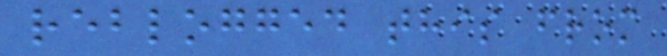reblogged this from
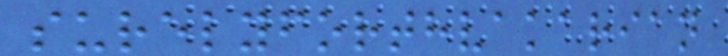surelyforthvakarian
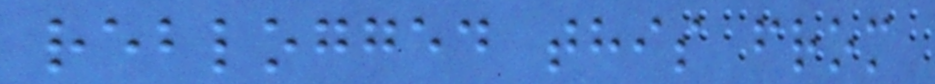reblogged this from
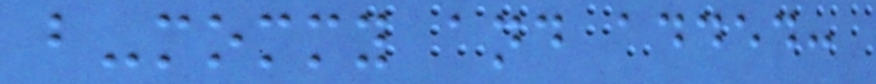b-mommy and added:
